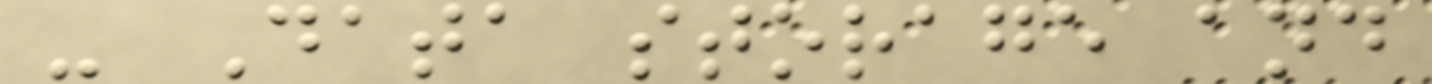- Data storage and
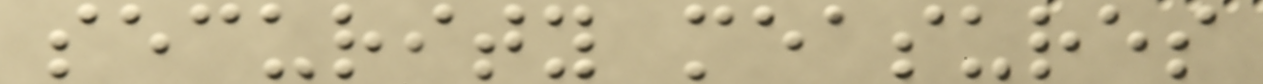security measures
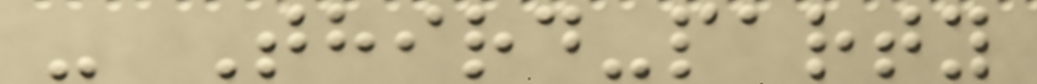- Third-party
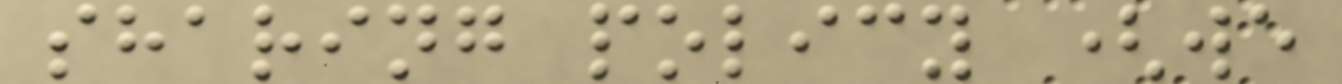sharing policy (we
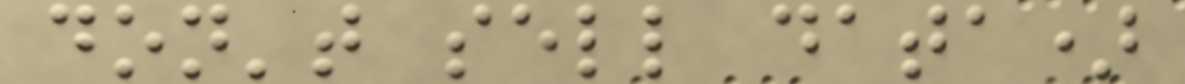don't sell data)
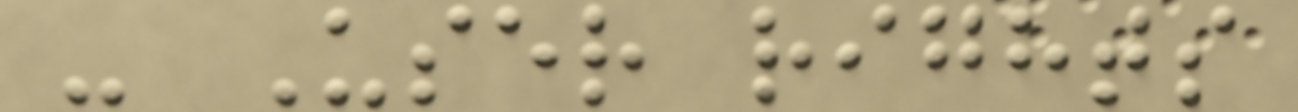- User rights
